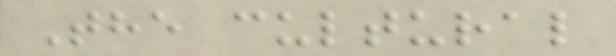The cultural
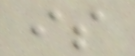is
